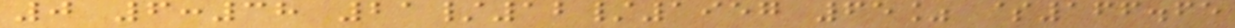0 6:38 21/12/1957 65% $166.65
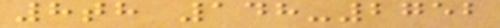8th 148-2752
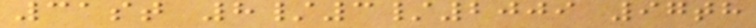31st 8/3/2009 97th
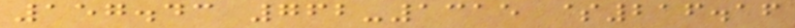157.43 762-1315 $216.16
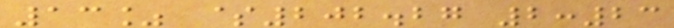13% $202.27 2:23
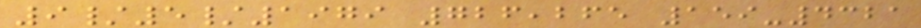9/5/1979 726,265 159-4321
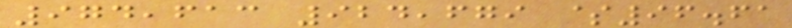974,613 924,679 $96.61
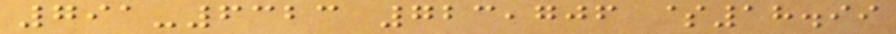791-6323 723,706 $18.99
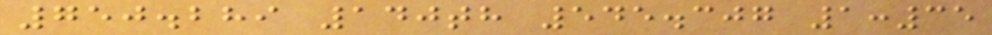750.289 140th 545.307 1:35
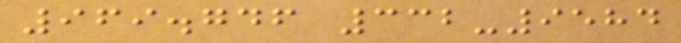969.746 332-9584
